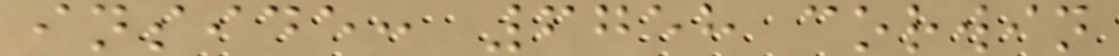inside: 6758 corwin
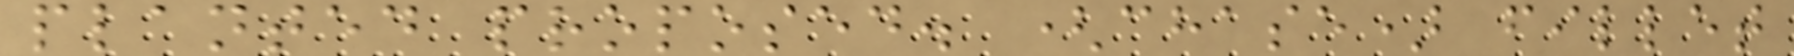planted proposed. (chase) fillet
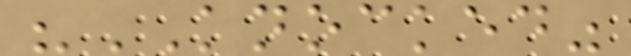"KNOCKED"
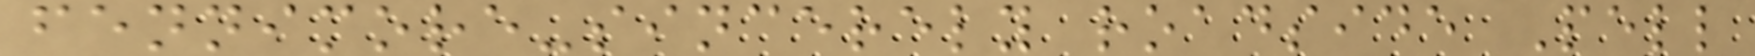fennimore-sincerely roadside Pell
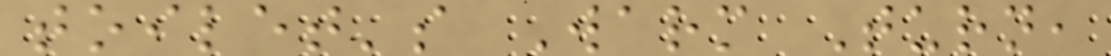toilet's Warm Turn,
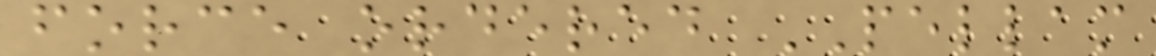force ordered PELLAM
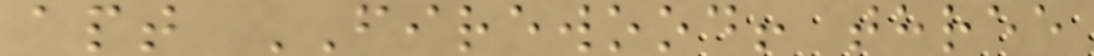apt FIREWOOD! three
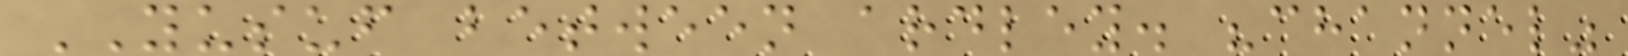YUSUF between ardley. "channel"
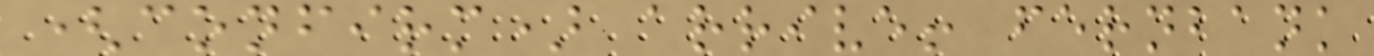(confirm) arrive! fernbank
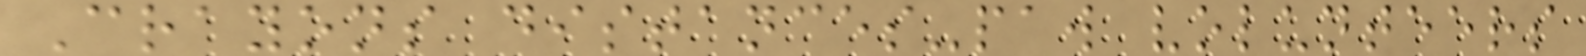Crayons distances-paw volunteers
